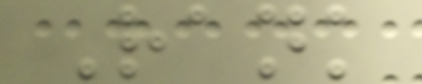Rank
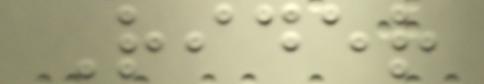Rider
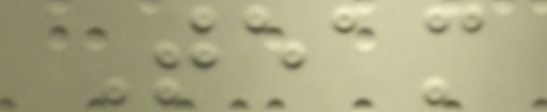Team
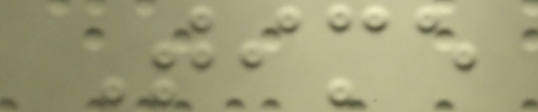Time
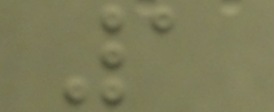1
